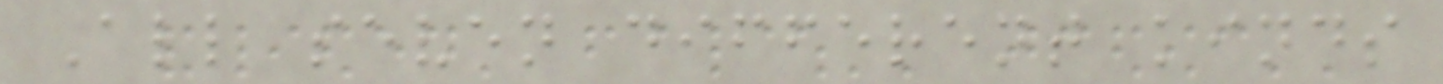All seven different kinds
